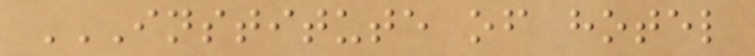INSTITUTE OF HOTEL
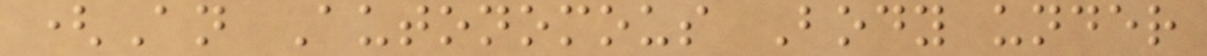(An Autonomous Body under
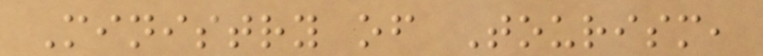Ministry of Tourism,
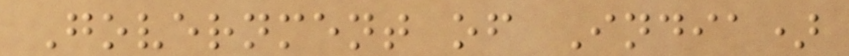Government of India)
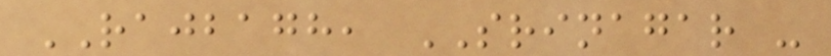RAJBAGH, SRINAGAR -
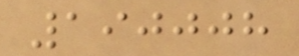190008
